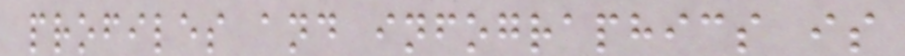profiles and infographics is
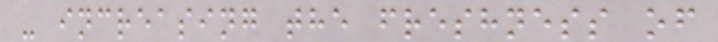- increasing the freshness of
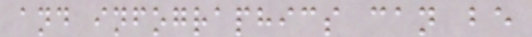and infographics can be
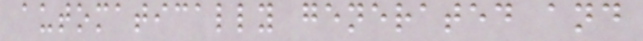automatically generated and
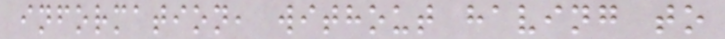information, without having to
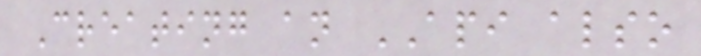Creating an API also
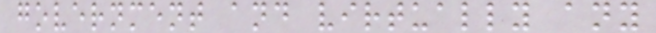government and virtually any
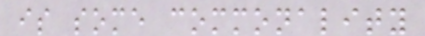is some commonality
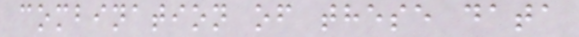combination of these data
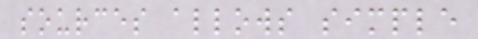sources allows simple
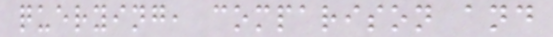querying, comparison and
